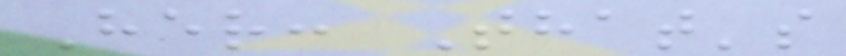Her: That's
